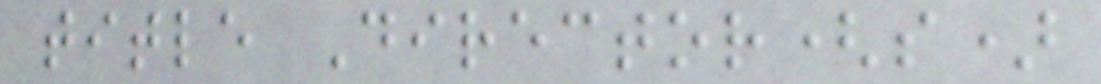title Director(s)
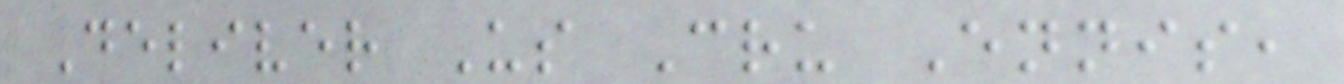Deliver Us Cru Ennis,
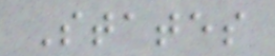States
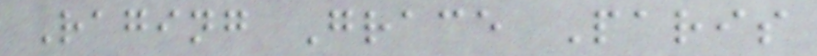Raging Grace Paris
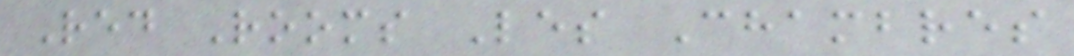Red Rooms Les Chambres
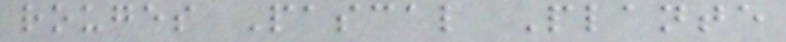rouges Pascal Plante
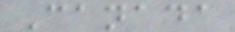Canada
